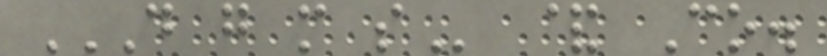D G M S & Co.
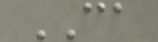CA
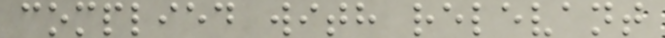complied with relevant
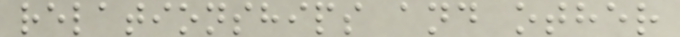relationships and other
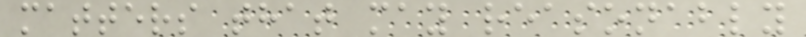matters that may reasonably
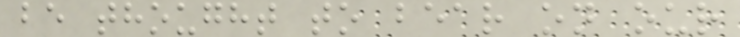be thought to bear on our
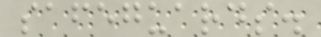safeguards.
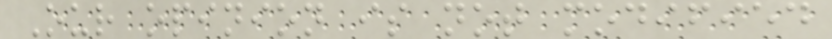Our opinion is not modified
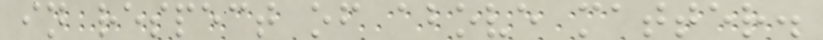in respect of above matter.
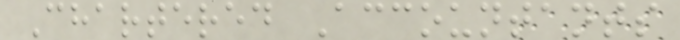Chartered Accountants
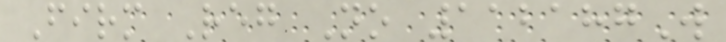Firm Reg No 112187W
